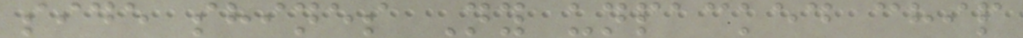side shines Ny unpacked chip
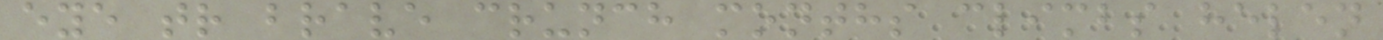eye tr brave crunch months climbs helen
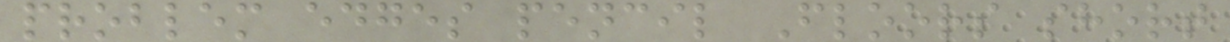problem edges pencil Floors short
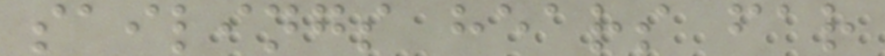sailings hears far
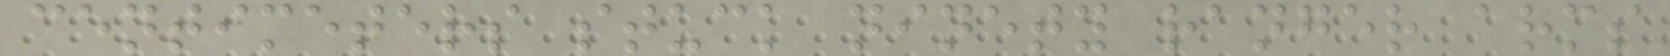centimeters stuck ninety ranger arms
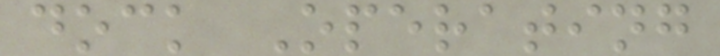dock Operating
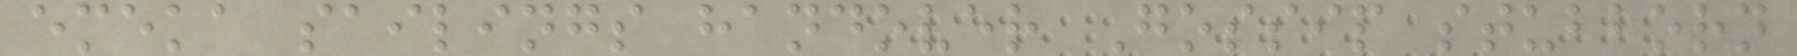emeka sailings handover Gossip stubborn
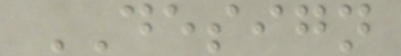DESIGN
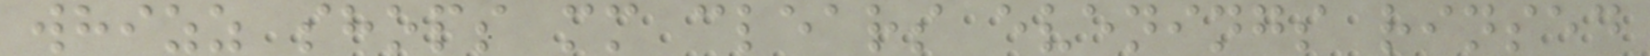whizz shops mm clears evenings rinsed
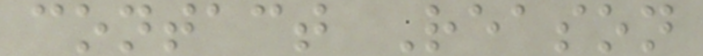contact Reason
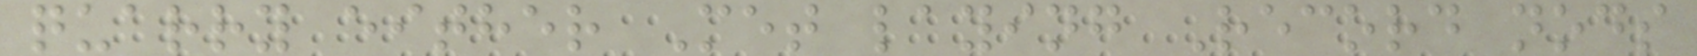quarry either Met laying Record nods
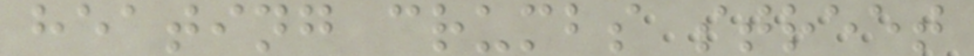heating crumbs street
